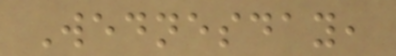Wednesday,
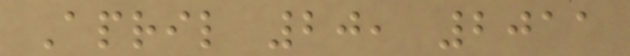April 20, 2011
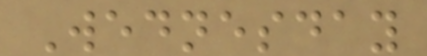Wednesday
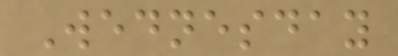Wednesday
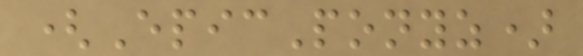(EpicPonyz)
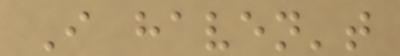I haven't
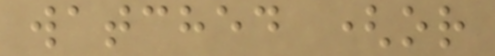watched (or
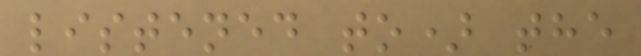listened to) the
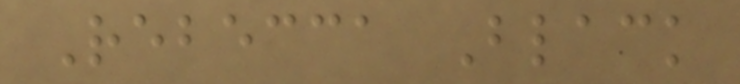Rebecca Black
